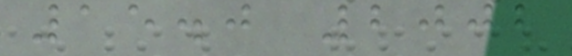15.0 2002
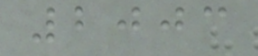2003
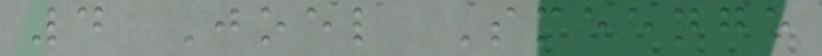4 Joel Smeenge
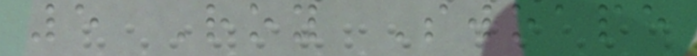5 Roy Swoape
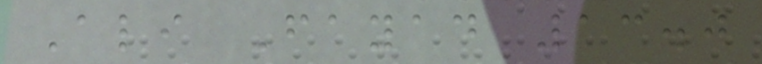Ali Fayad 13.0
